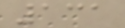131
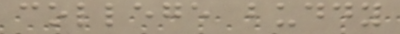college buddy
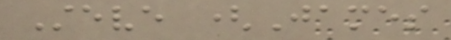Steve (James
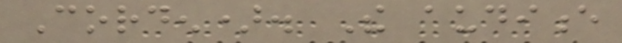Corden). The audience
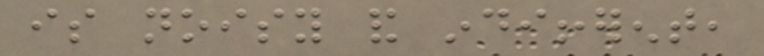is noisy and indifferent,
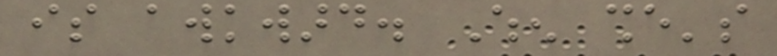is awkward. When she's
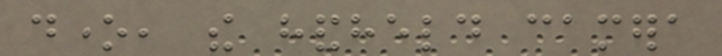done, the handheld camera
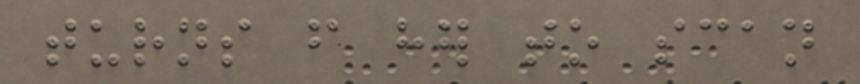turns from her to scan
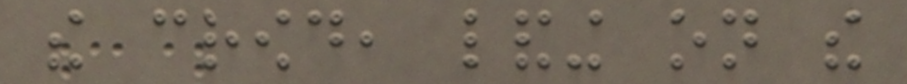the crowd, landing on the
